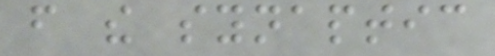from the synaptic
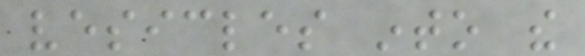vesicles into the
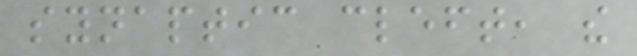synaptic cleft, the
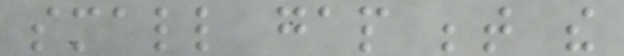small gap between the
